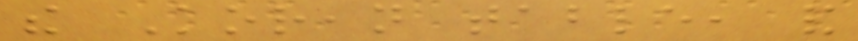the Korean table, and
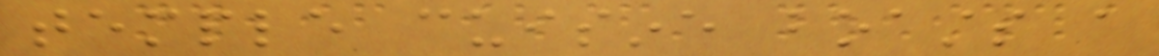temple cuisine boasts a
